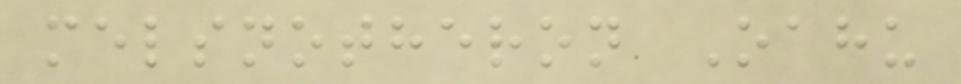melsnotheron Oahu
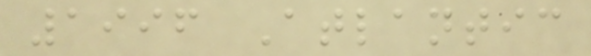1996 Atlantic
